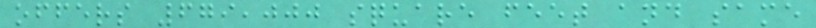offers 679,000 square feet and same
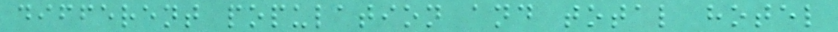different population and total hotel
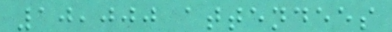10,000 attendees
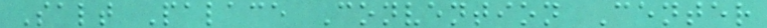Salt Palace Convention Center
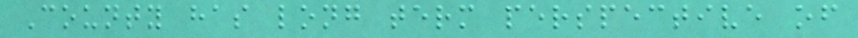County has long term perspective of
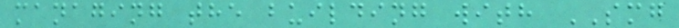managing the building with SMG
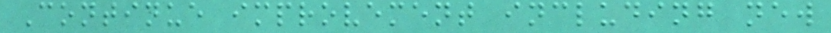Continue improvement including new
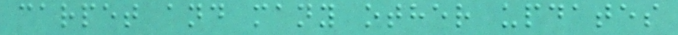carpet and many other updates
